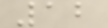12
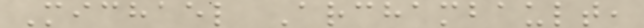Michael Archambault,
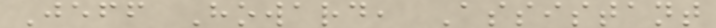Jeff Howard, Assistant
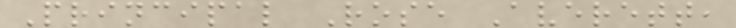Principal Rose Averett,
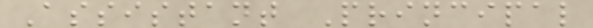Assistant Principal
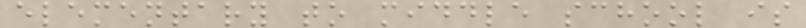elementary to middle school is
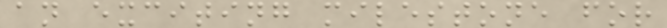an exciting milestone for
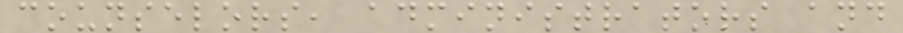counselors, administrators and
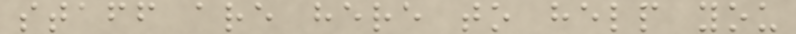staff are here to help you
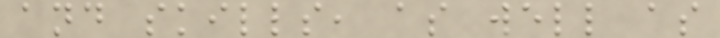and skills, as well as
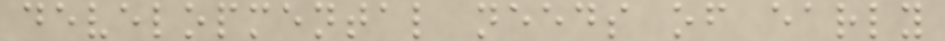developmental needs of early
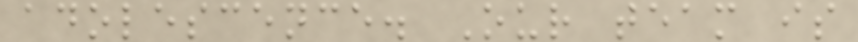adolescence. Our team is
